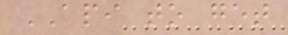API to get
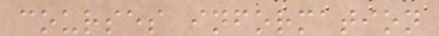courses information
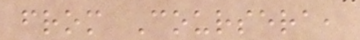from Coursera,
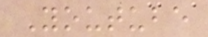Youtube
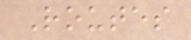Routes
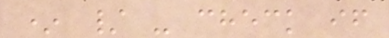* / - check if
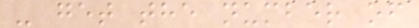- get the number of
